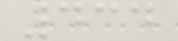434
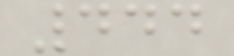444
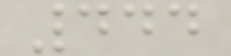444
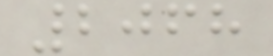2068
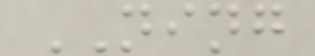NING
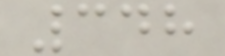348
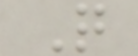Q
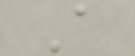A
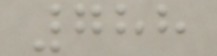788
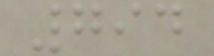794
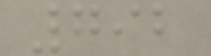792
